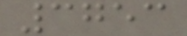3753
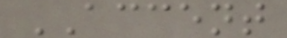ACCENT
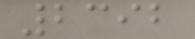2392
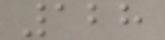128
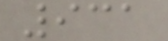931
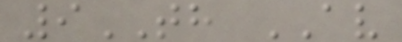9TH AV
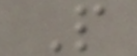P
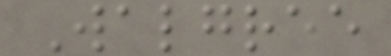Walgree
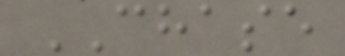CHASE
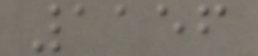1156
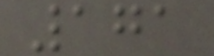171
